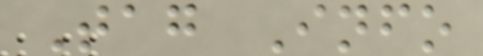Tag Info
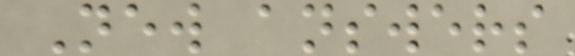New answers
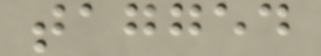tagged
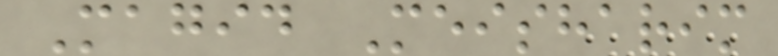Magid Meisharim
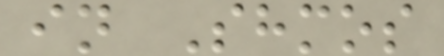in Shmos
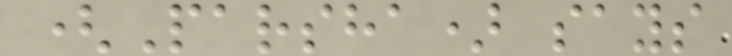(Parsha) says
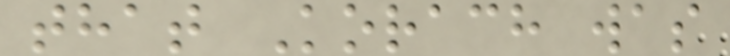that Korach was
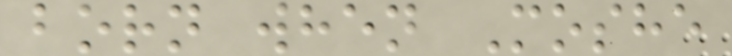born when Moshe
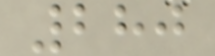280
